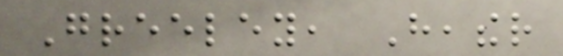Greeley, Heather
